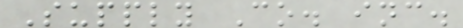Supply Co. inc.
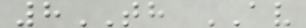8TH AV
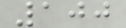100
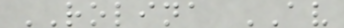ROLINA AV
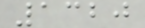1320
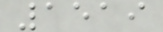1519
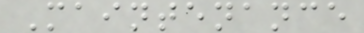Maintenance
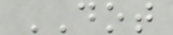DOT
